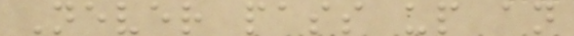Never pass up an
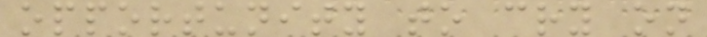opportunity to cry on
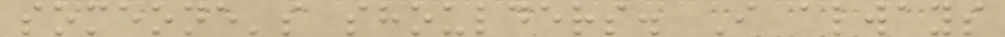someone's shoulders. I always
